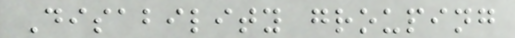Disability grouping
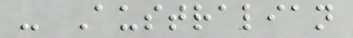- Australian
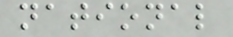national
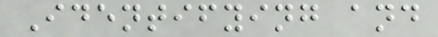Identifying and
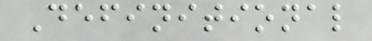Definitional
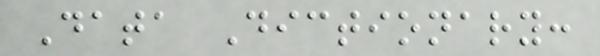Data Dictionary:
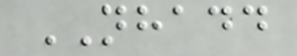NHADD
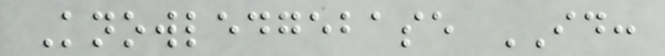Knowledgebase ID:
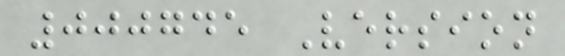000745 Version
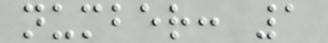number: 1
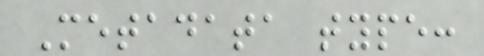Metadata type:
